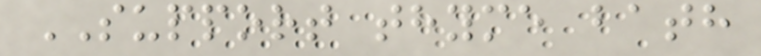SUPPORT thyme bath
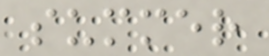summer
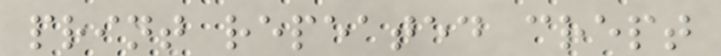print repeated crept
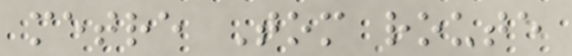metre Tom route
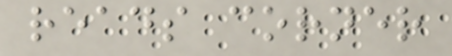reads corner
